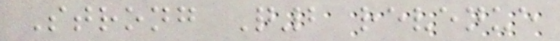Strong Q2 revenue
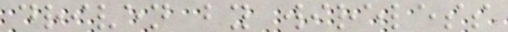driven by wireless
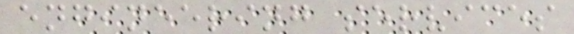engineering services
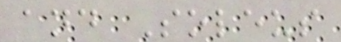and Soleus
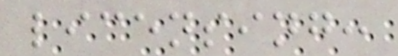licensing:
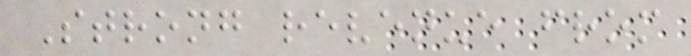Strong revenue from
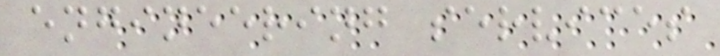engineering services
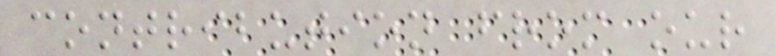contribution from our
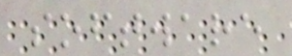software
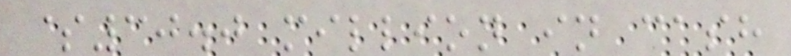$30.0 million in cash
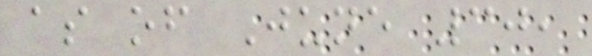as of June 30,
